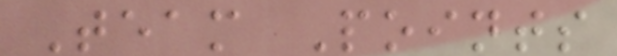Team Points
